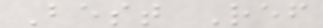Best Ref
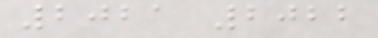2021 2022
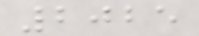2025
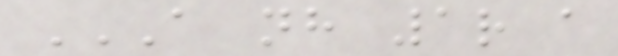A NH 1R A
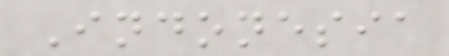Indonesia
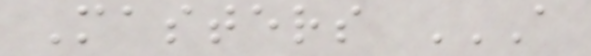Masters A
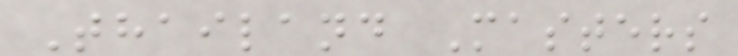Thailand Masters
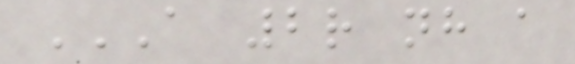A 2R NH A
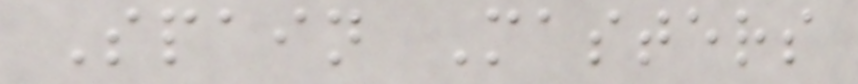Spain Masters
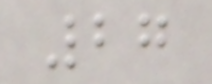27
